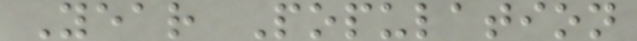Year Population
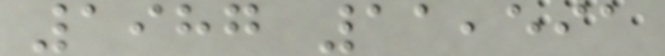1987 11,591
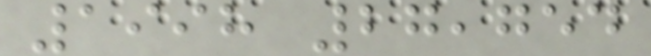1998 27,754
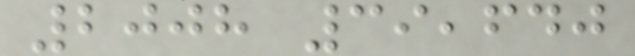2008 39,640
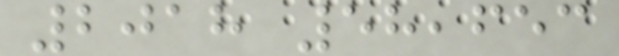2018 58,653
